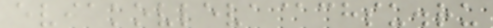eviakovleva@chsu.ru
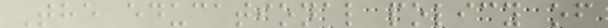The educational policy of
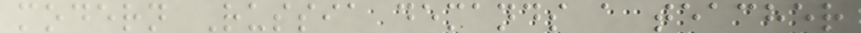modern Russia demands a teacher
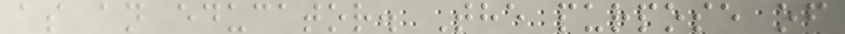as an educator. The purpose of
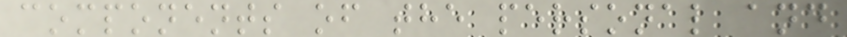components of the personal and
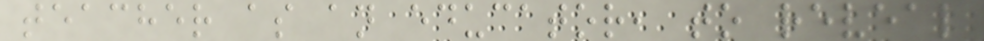teacher as an educator, to reveal
